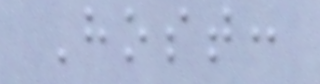Host:
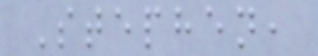Stephen,
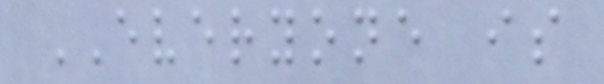EVERYONE is
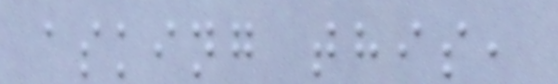asking this,
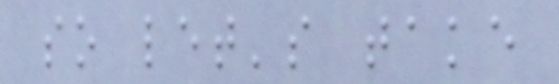so let's take
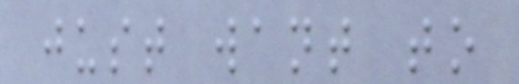just want to
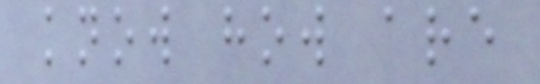know how are
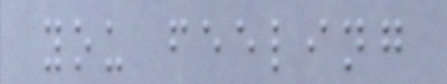you feeling
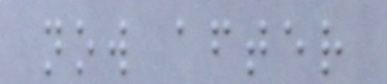now after
